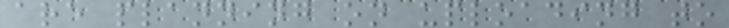are planning on uploading to
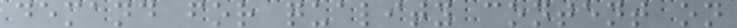demand for quality content on
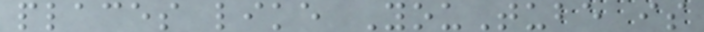places like YouTube is
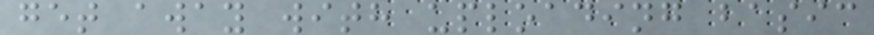get away with uploading basic
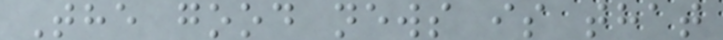The good news is that
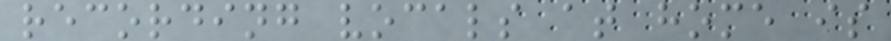recording vocals at home is
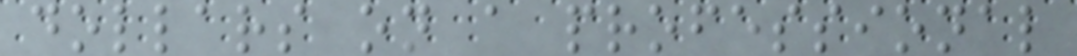dollars on a professional
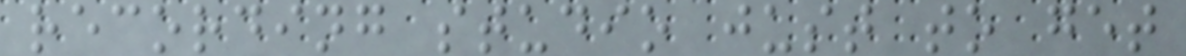recording studio just to get
